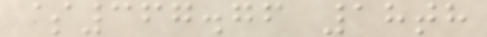$367.76 18th
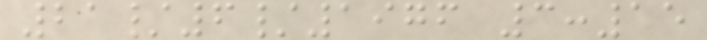21/6/1976 3:15
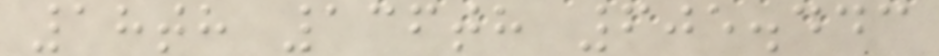18th 136th 605.443
